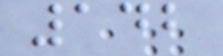142
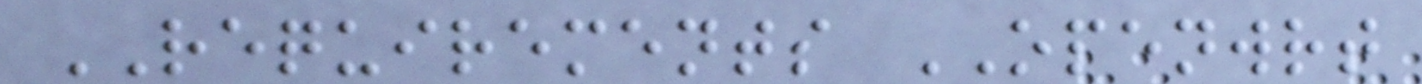REQUIREMENTS OPENWRT
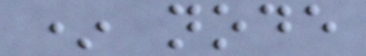* node
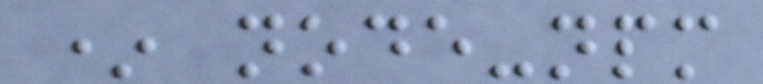* node-npm
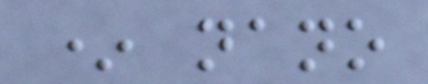* nano
